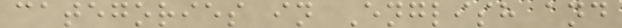categories in English and
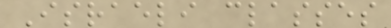Israeli classes
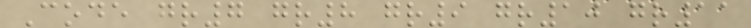Code gr7 gr8 gr9 gr10 gr11
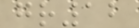gr12
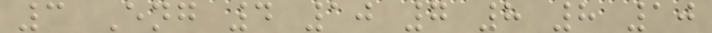3 Eng 4 10 7 8 8 10
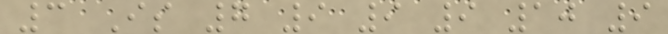3 Is 7 9 9 9 10 9
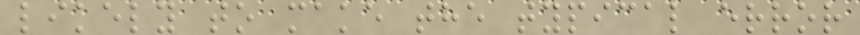likely to make the typical error
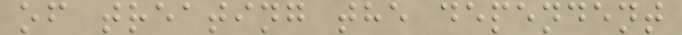of treating the dependent
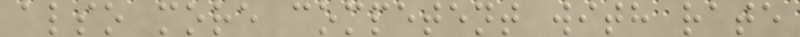also more competent with rate
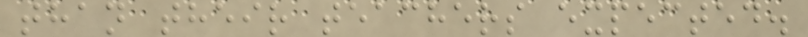than their teachers expected.
